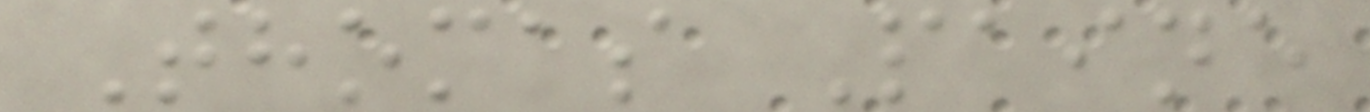Thomas Paine
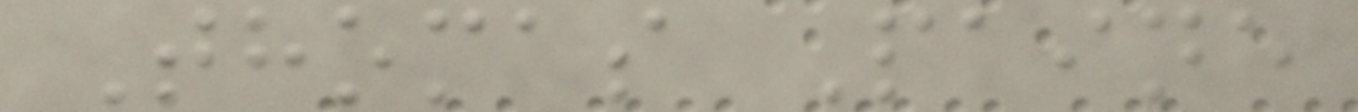Thomas Paine
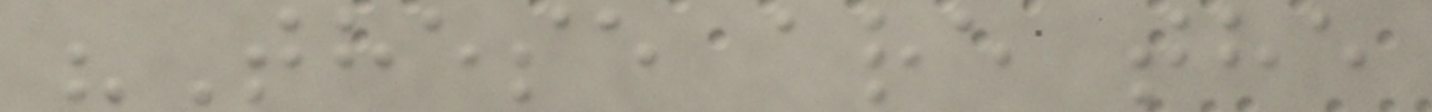"These are the
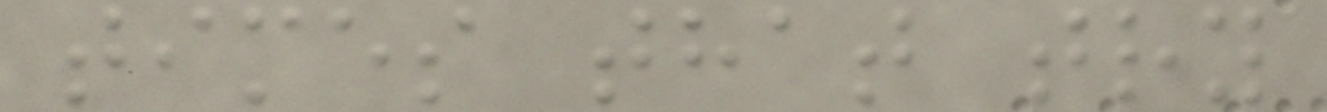times that try
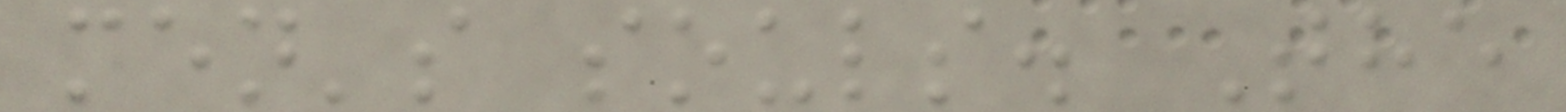men's souls. The
